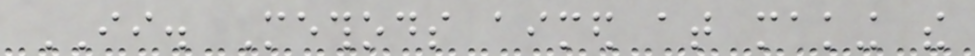II. Methods aimed at making the
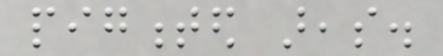pigmented areas.
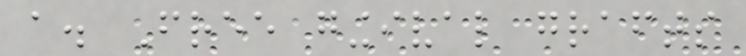a. Free gingival grafts
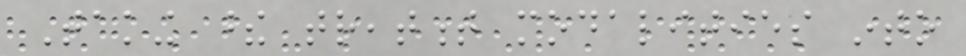Taking these treatment modalities into
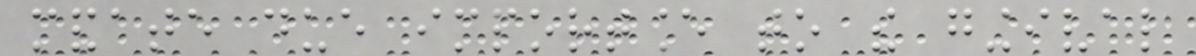mandate due importance to the gingival
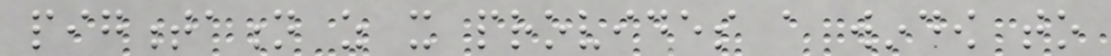pigmentation as it provides a window to
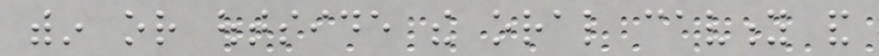within or outside the oral cavity and
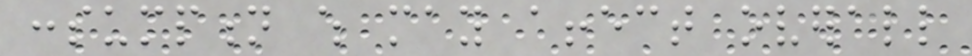consumption which may affect overall
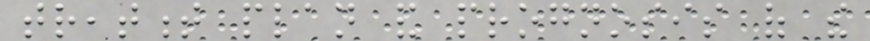treatment plan and prognosis of the
